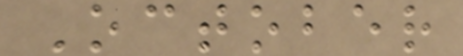October
